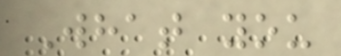What you
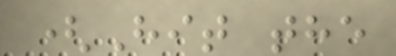(Hit the
